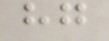hg
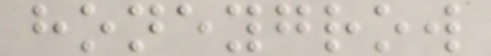honeygrow
